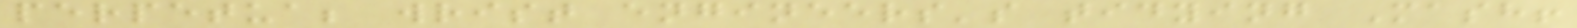perpetua; wrist engineers's tidying Mash!
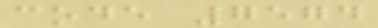code 7574
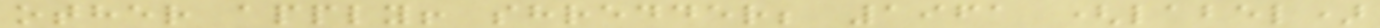other apply! shredder; 1961 (label)
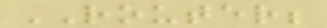ROUTER;
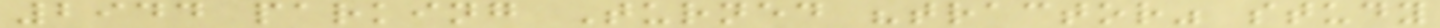2944 parking Turned "tractor" study
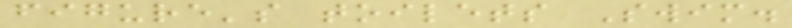figure's toilets Swim.
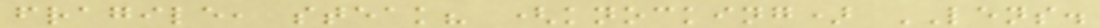fragile, steak? (knocking) LENS.
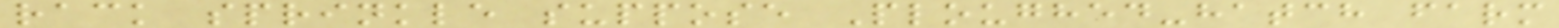rack sprinkle suppose Ploughed-hatch farm
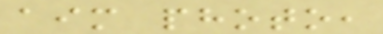aim photo,
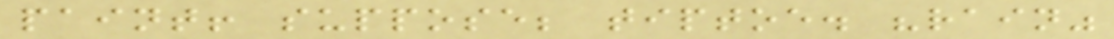paint! suppose; tiptoe. "rain"
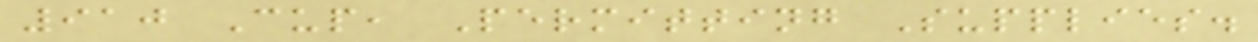910 Cup, Permitting Supplies.
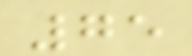75
